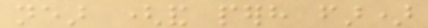near (and perhaps far)
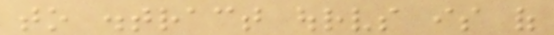to distract ourselves is of
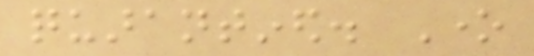quarantined. One
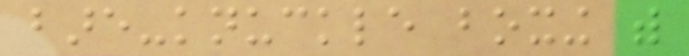bare-knuckle boxing with
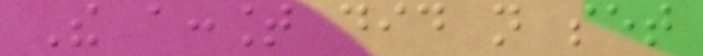The account did not set
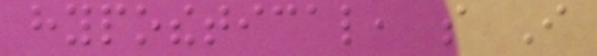hypothetical, so I
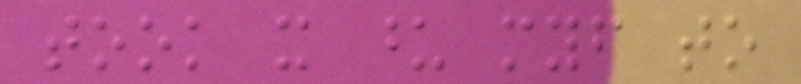took it upon myself to
